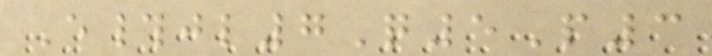E#jl7Q5P3
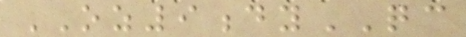OZ9dyQC
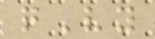qVy
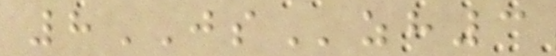8JSzh3
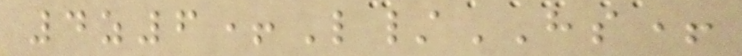4z6+L/HS+
